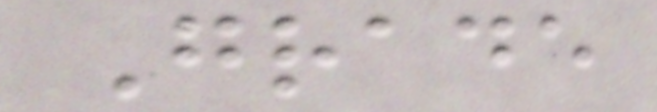Grade
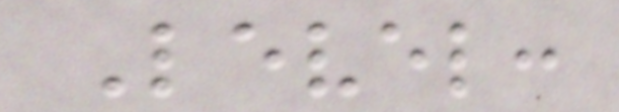Level:
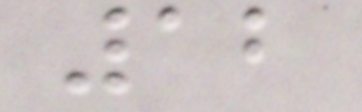12
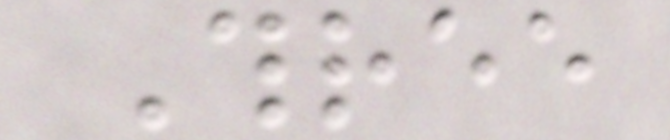Three
